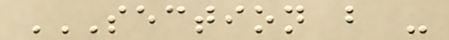SECTION B -
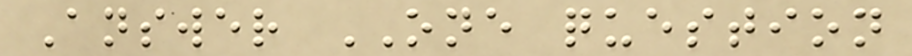Answer ONE question
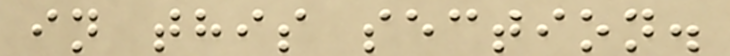in this section.
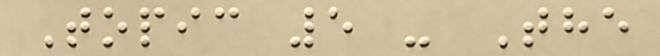Topic 5 - The
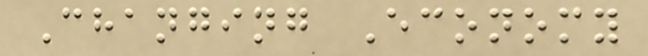Changing Economy
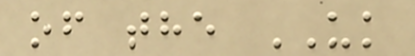of the UK
